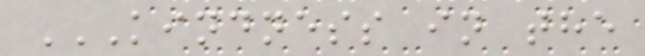KINDNESS IN THE
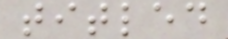titled
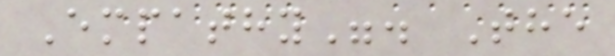Empathy". The
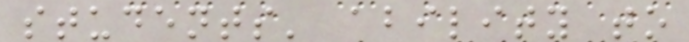students' ability to
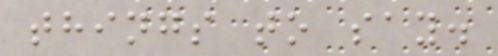things to say.
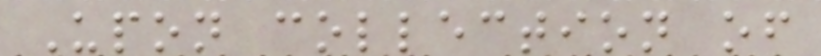Upon collection of
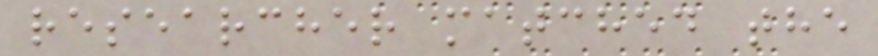researcher matched the
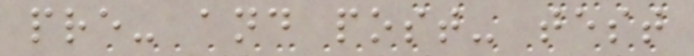pre- and post- test
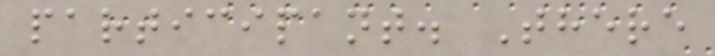participant. There
